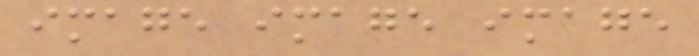image image image
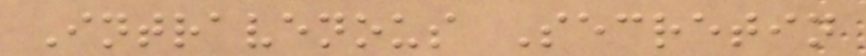Intravenous Secretin
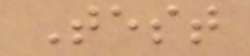Test
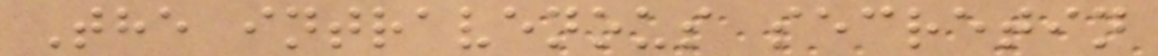The intravenous secretin
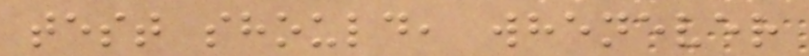test should, whenever
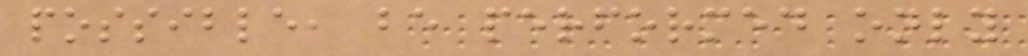possible, be performed only
